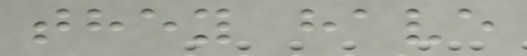they have
